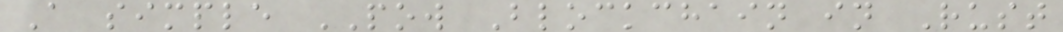A simple POW Blockchain in Rust
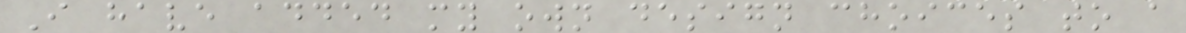I have added my own design choices to a
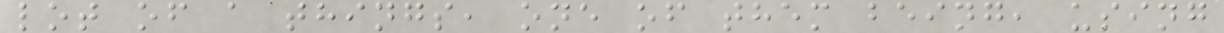lot of a things, one of them being, using
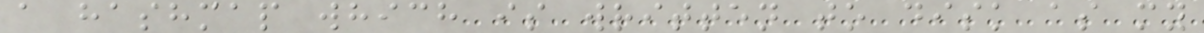a hashmap which is written to disk as my
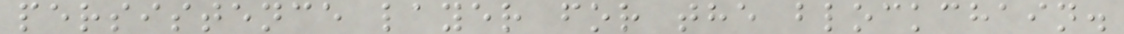persistence layer for the blockchain.
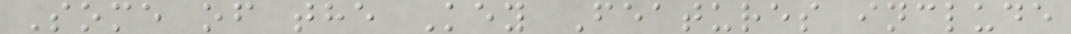Some of the Key Features include
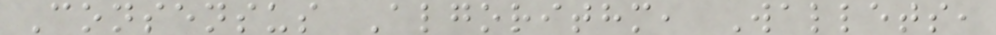Consensus Algorithm, Wallets,
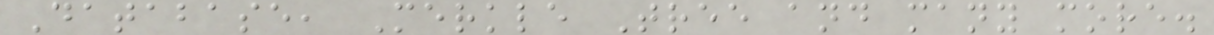Database, Merkle Tree and many more.
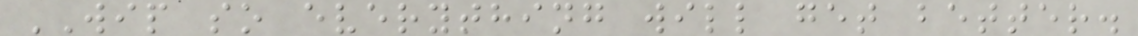WIP so everything will get better.
